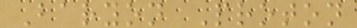Baryon Proton
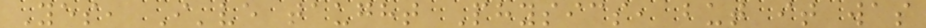Yes, I've taught Physics, but it was
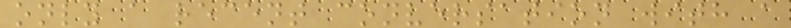only a recent conversation with a
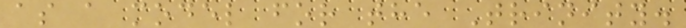as a model for the Trinity.
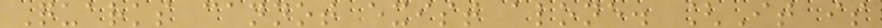Quarks cannot exist alone. [It is
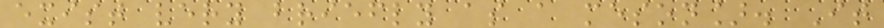exist very briefly as a meson]. It
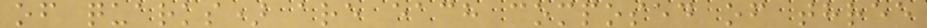of quarks) are each composed of three
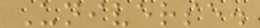Universe.
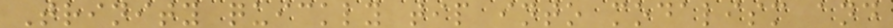Trinity quickly tip into modalism and
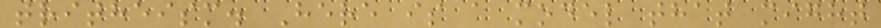tritheism. Here is a model that might
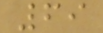69
